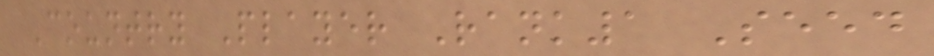Country Player Rank1 Seed
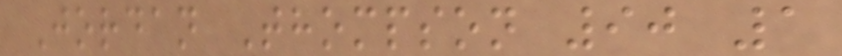Jordan Thompson 90 1
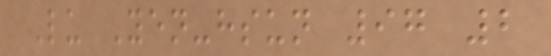Lu Yen-hsun 97 2
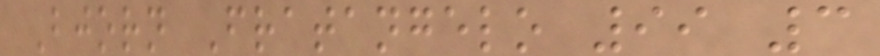Bjorn Fratangelo 99 3
